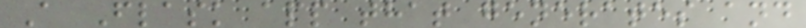A Flask app that generates and
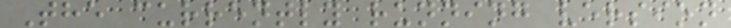The currently running version
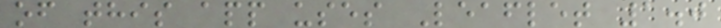of this app uses Leaflet 1.0
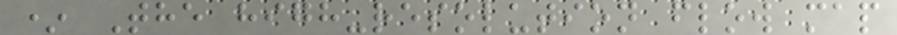* The high-resolution flow map
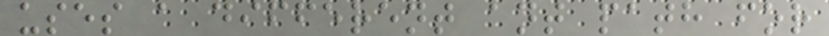uses a different ant path for
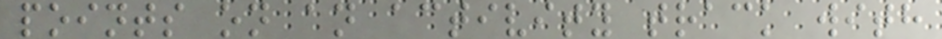points on an activity track with
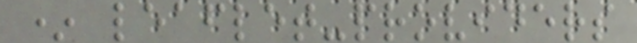* leaflet-providers
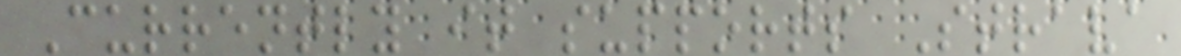Currently it supports Strava
